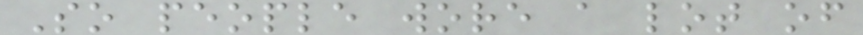So people wore a lot of
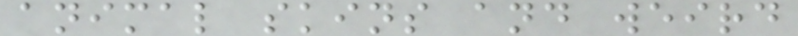animal skins and weird
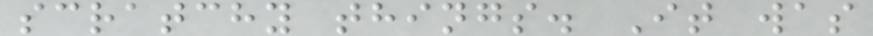scratchy things. It was
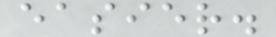easier.
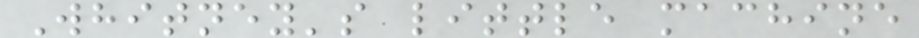Whitney's little machine
